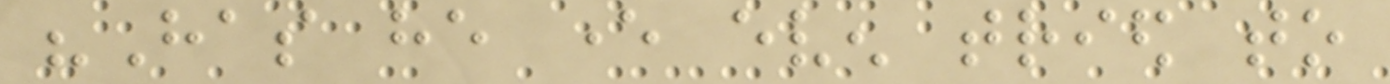"Has he ever even tried to
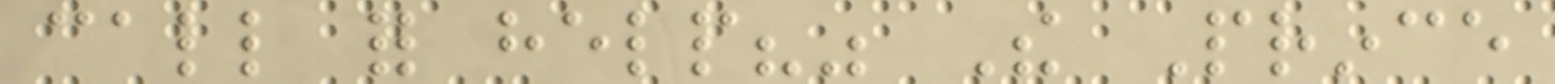call for help?" The Prince
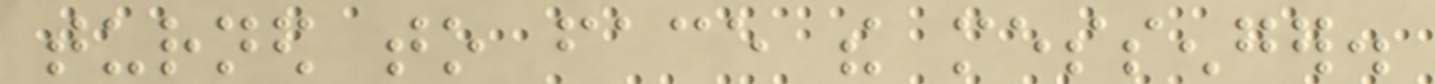turned to face the messenger.
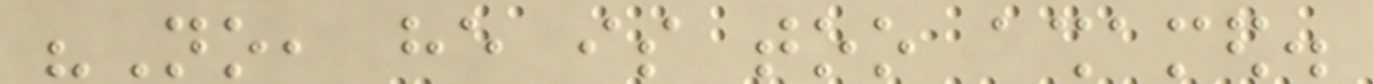"No, he is too ashamed.
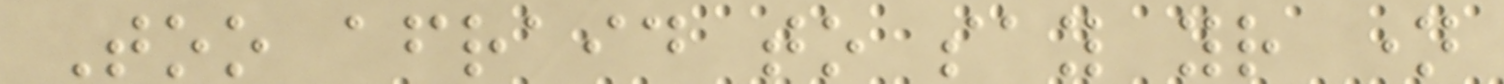Too afraid to say your name
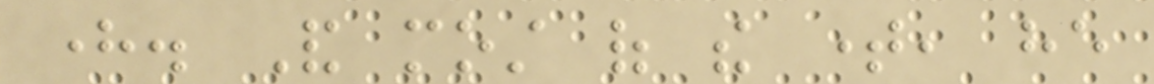here. And most of the time, he
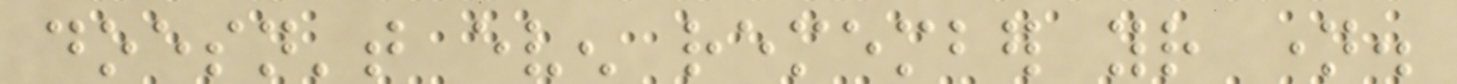doesn't even remember your name.
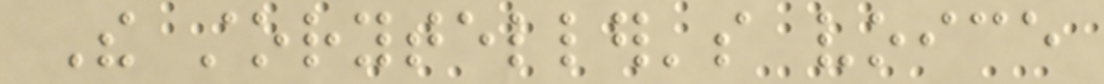The storyteller's voice
